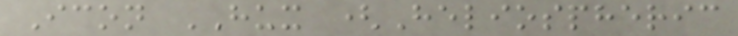Icon HUX (Heliospheric
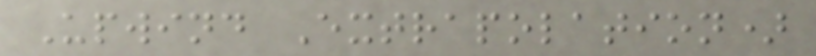Upwind Extrapolation)
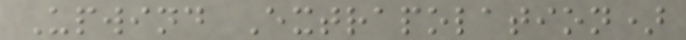Upwind Extrapolation)
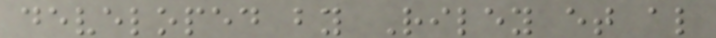developed by Riley et al
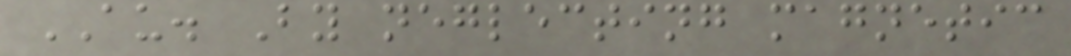AU. By neglecting magnetic
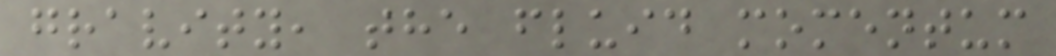gravity, the fluid momentum
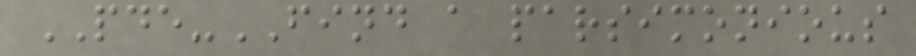PDE-FIND a parsimonious
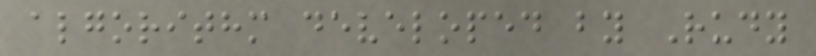algorithm developed by Rudy
